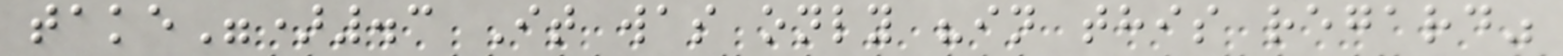take").3 It was only "in this regard"
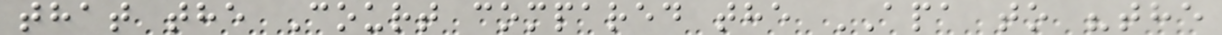that the Court compared the APA to "the
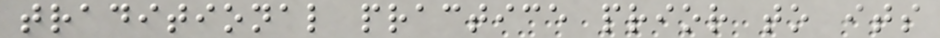traditional practice prior to its
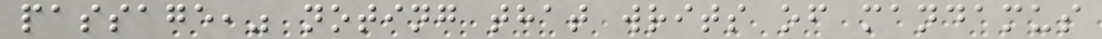passage," noting that writs of mandamus
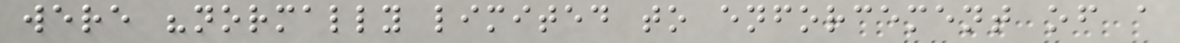were "normally limited to enforcement of a
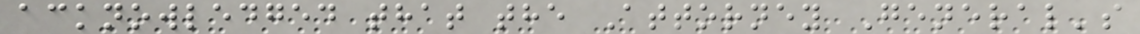acknowledged that the Attorney General's
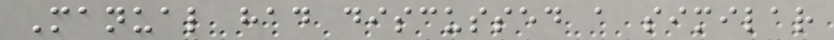Manual had discussed a similar
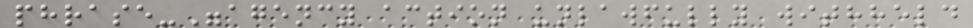phrase-"agency action unlawfully withheld
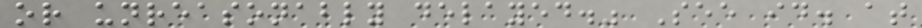or unreasonably delayed." See id. at
